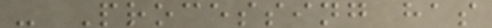- Processing has
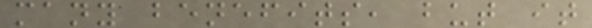many benefits, but it
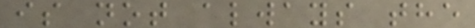is not always the
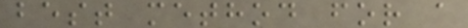best method for a
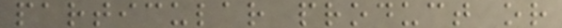particular product or
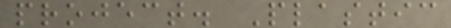project. Plastic
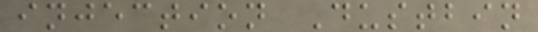injection Dustbin
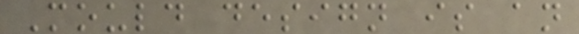Mould design is an
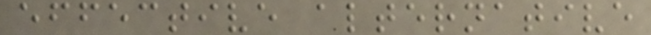effective alternative
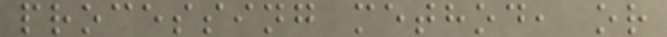processing method, or
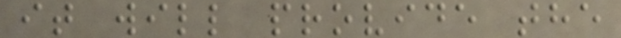it will provide the
